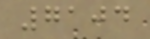7104
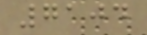7104
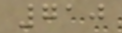710
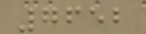7652
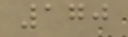170
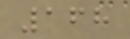168
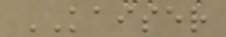KAISER
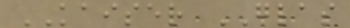KAISER GLAS
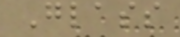Glass
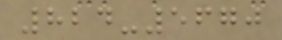824-5670
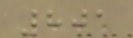801
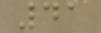41
